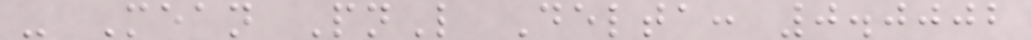- Mean PnL Delta: 0.0002
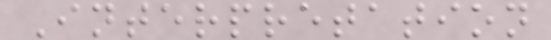Interpretation
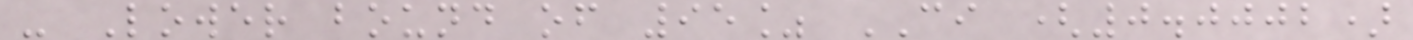- Lower bound of 95% CI (0.0002)
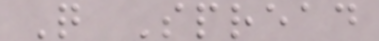Q Spread
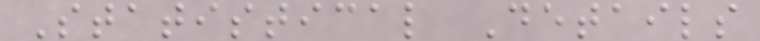Statistical Details
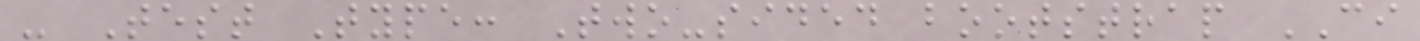- Test Type: Two-sided bootstrap CI
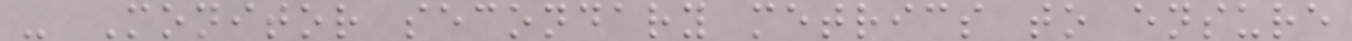- Monitor secondary metrics to ensure
